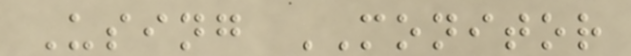Using MONITOR
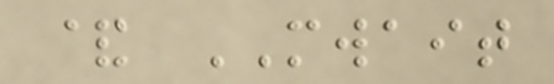& MWAIT
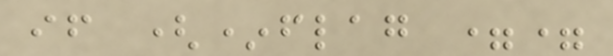if (*flag ==
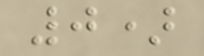0)
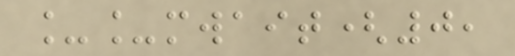__mwait(0,
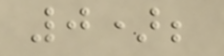0);
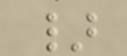}
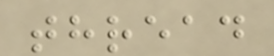thread
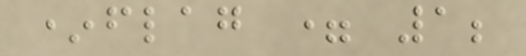*flag = 1;
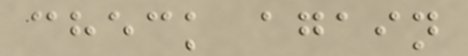check again
